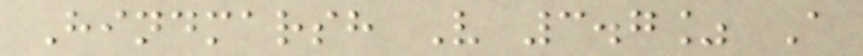Hindmarsh V 3.7% A
